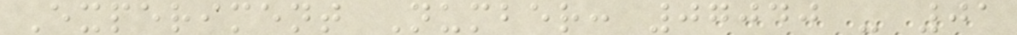Experiment Number: 07040 - 01
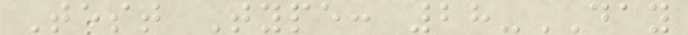Test Type: 28-DAY
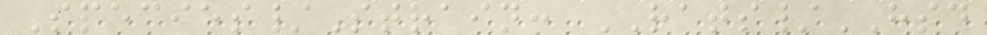Species/Strain: RATS/HSD
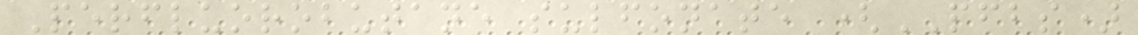Perfluorobutane sulfonate (PFBS)
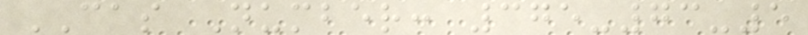CAS Number: 375-73-5
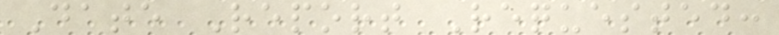Date Report Requested:
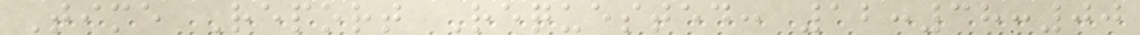Time Report Requested: 12:38:00
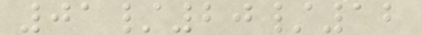01/20/12
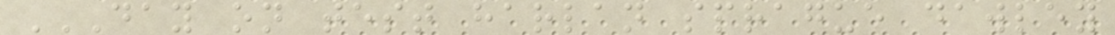DAY ON TEST HARLAN SPRAGUE DAWLEY
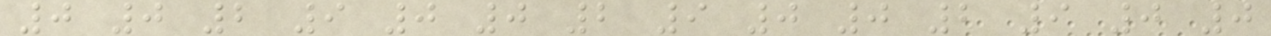0 0 2 9 0 0 2 9 0 0 2 9 0 0
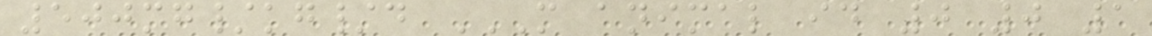500mg/kg/d M ANIMAL ID 0 0 1
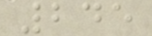245
